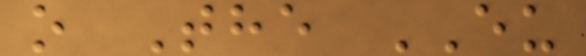o The EU
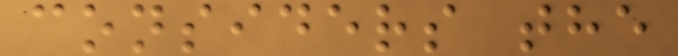considers the
